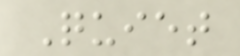Quiet
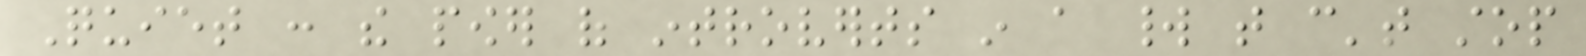Quiet : the power of introverts in a world that can't stop
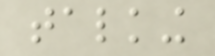talking
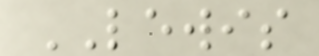LEWIS
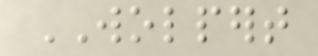WOLPERT
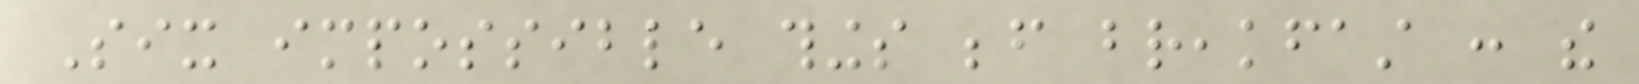Six impossible things before breakfast : the
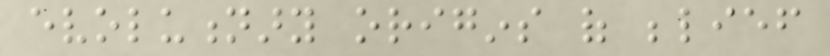evolutionary origins of belief
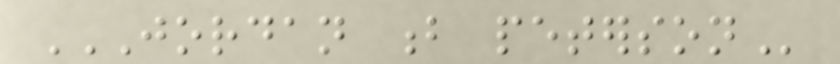JORDAN B PETERSON
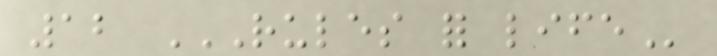12 RULES FOR LIFE
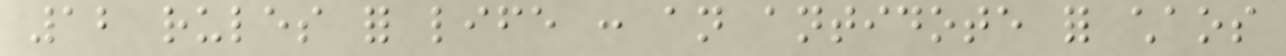12 rules for life : an antidote for chaos
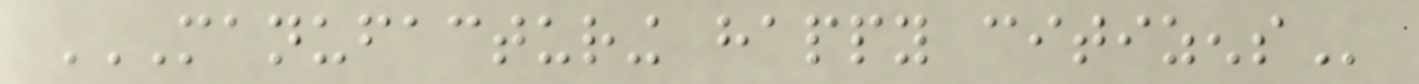MANUFACTURING HAPPY CITIZENS
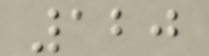120
